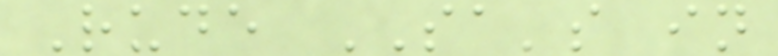Rude SA's in
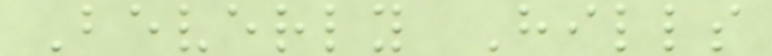Beverly Hills
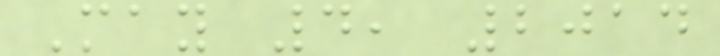May 4, 2014
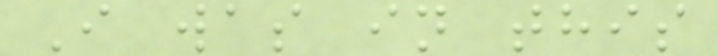I was in this
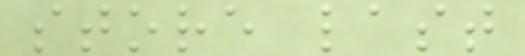store last
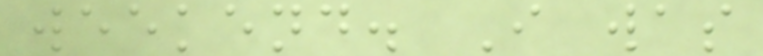weekend. I was
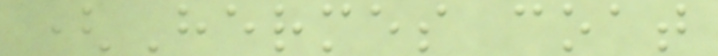(Hermes coat
